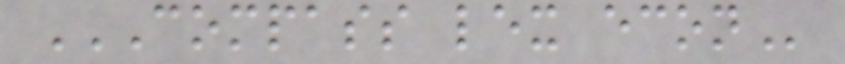COMPASS LEX ECON
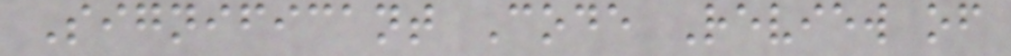Significant Code Review of
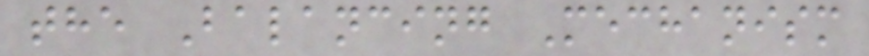the Balancing Mechanism
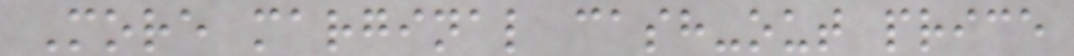More marginal cash-out price
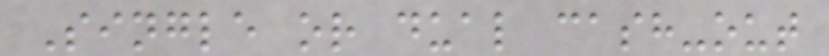Single or dual cash-out
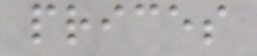prices
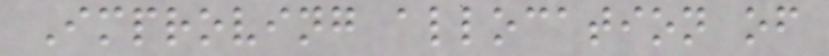Improving allocation of
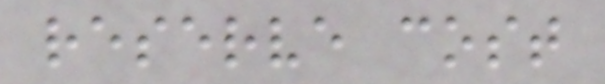reserve cost
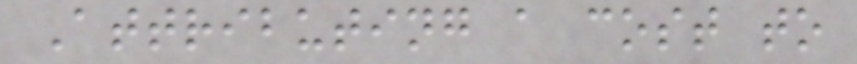Attributing a cost to
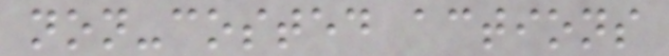non-costed actions
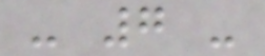- 7 -
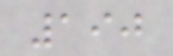190
